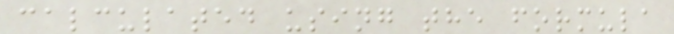calculated using the formula
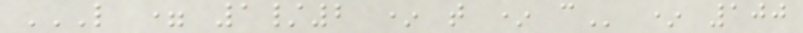L = 1/2 * T * C * 100
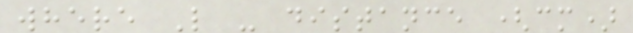where L - distance (cm)
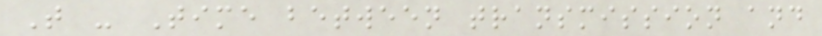T - Time between transmission and
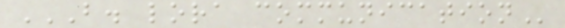B. LORA COMMUNICATION
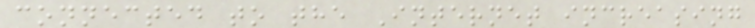connected to the Internet increasing
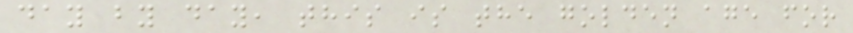day by day, this is the golden age for
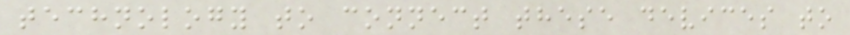technology to connect these devices to
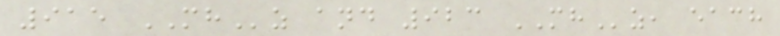915 MHz and 923 MHz, each
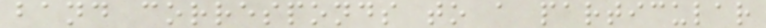band corresponds to a particular
